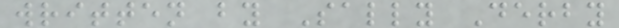written by Sally Derby
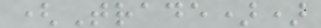(Trade))
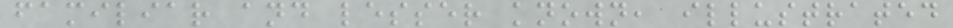familiar and lesser known, illustrated
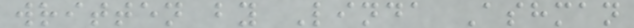written by Linda Ashman
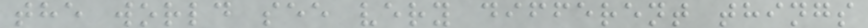the world see very different things
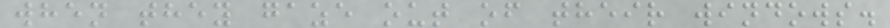when they gaze out of their windows.
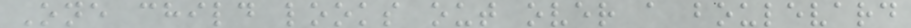One child looks out over a boulevard
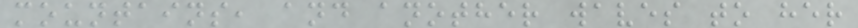mountains, and another waves to her
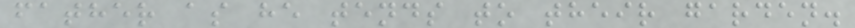father as he tends to their garden.
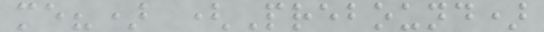me?) (Prebound)
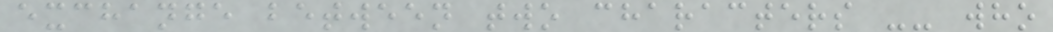exchange between two characters -- who
